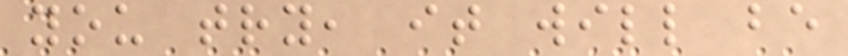you try, it will be
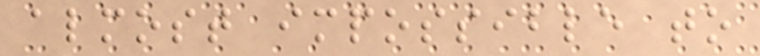almost impossible to
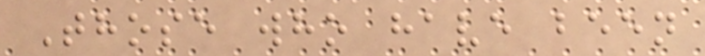Those who have been
